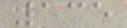135
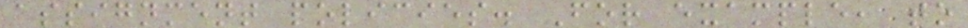assignment policies. For example, to
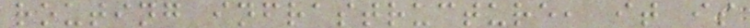routing infrastructure, it is
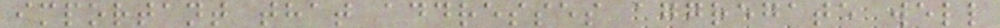important that addresses aggregate well
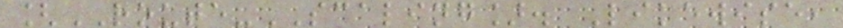[ROUTE-SCALING]. Likewise,
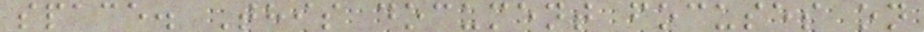space. This document focuses on
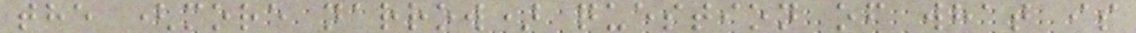the (more narrow) question of what is
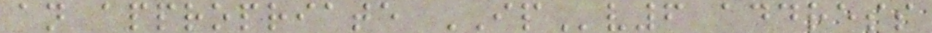an appropriate IPv6 address
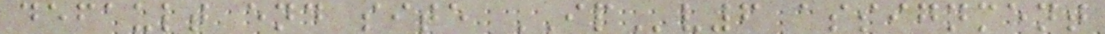default end site IPv6 assignment
